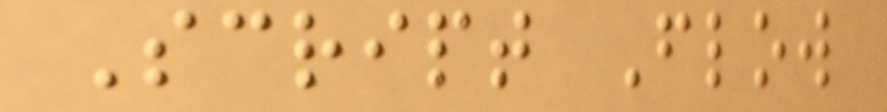Script Flow
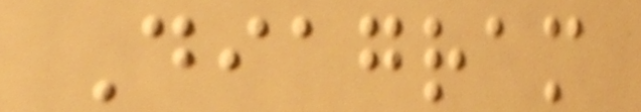Diagram
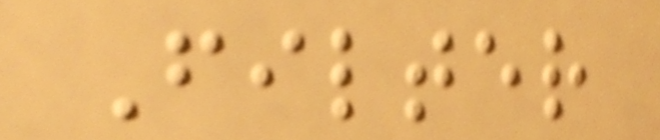Filter
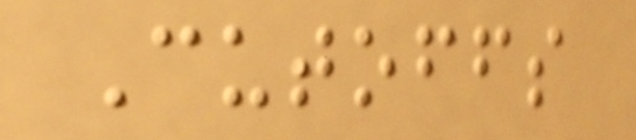Cutoffs
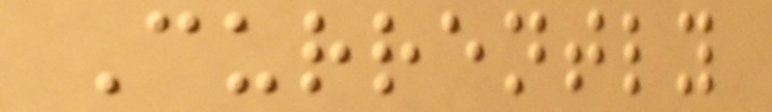Currently
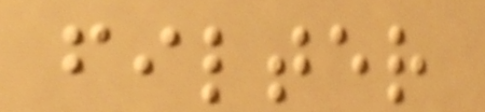filter
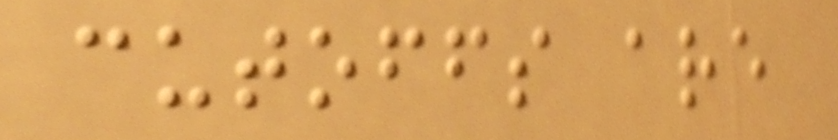cutoffs are
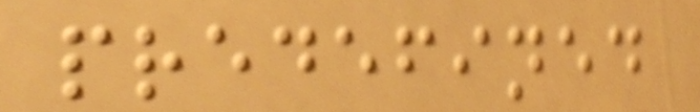predefined
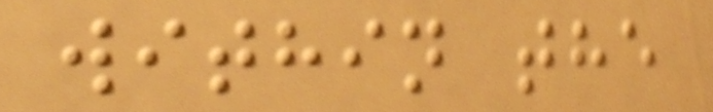within the
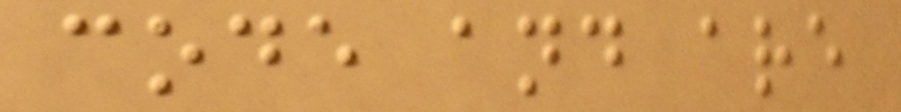code and are
